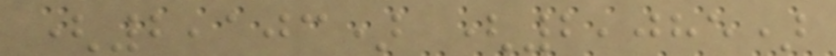(2,103) (2,085)
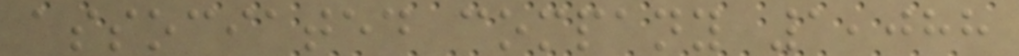associated company 1,088
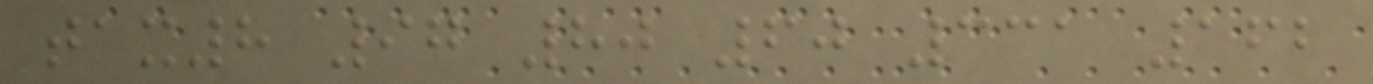tax8 97 80 60 331 162
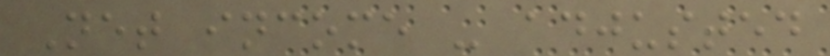Net income - adjusted
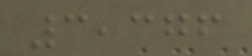3,376
